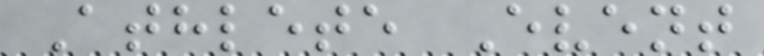Athlete Event
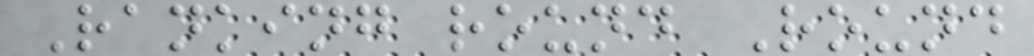Ranking round Round
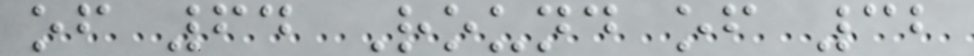of 64 Round of 32
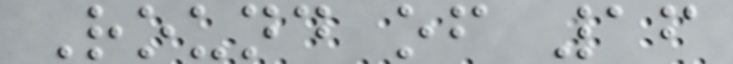Round of 16
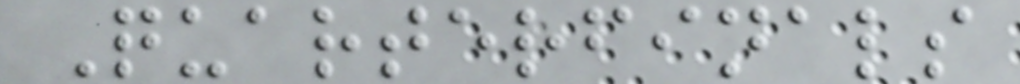Quarterfinals
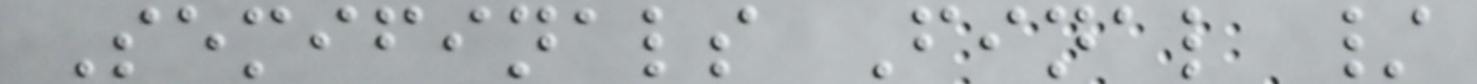Semifinals Final /
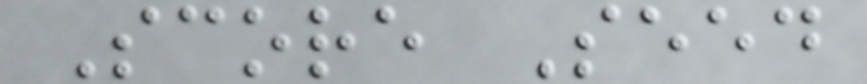Score Seed
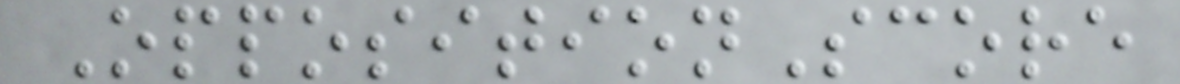OppositionScore
